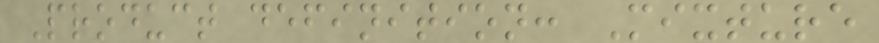Product definition: Mixture
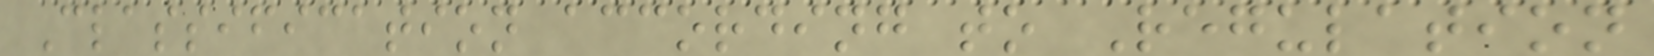Classification according to Regulation
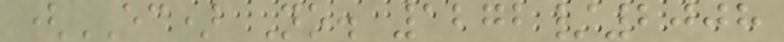(EC) No. 1272/2008
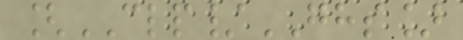[CLP/GHS]
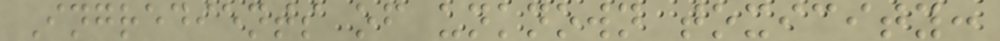Ingredients of unknown toxicity:
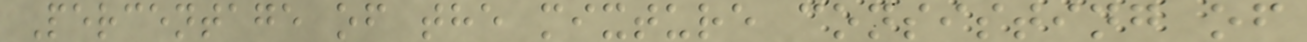Percentage of the mixture consisting of
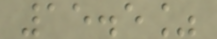15.5%
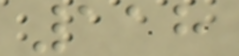118
